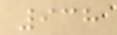938
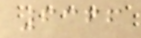6366
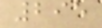295
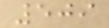509
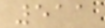511
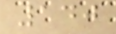140
